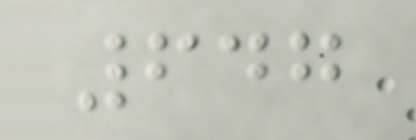647
